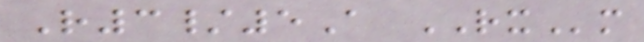R3/5A RXm
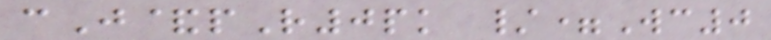cJ&pR0pk /=Wc0
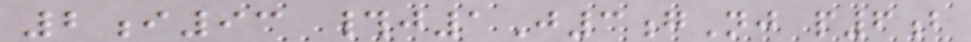2i93 #j1J3gNj p6b
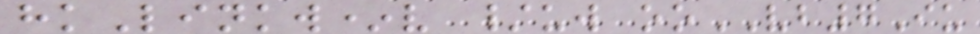hkLinkw*v /uw ooVB7Iu
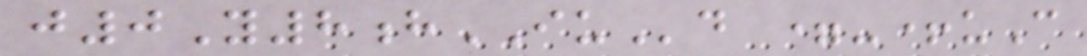j0Y8hIUd =-+uC
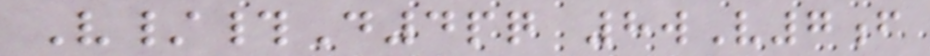V/#D4pq 8wV7f
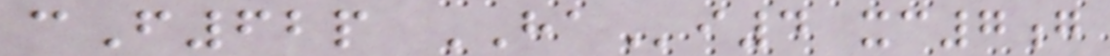cF62p HAi4 xc7g
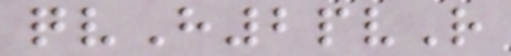qvH2pvR
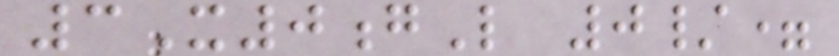3X0gL 0/=
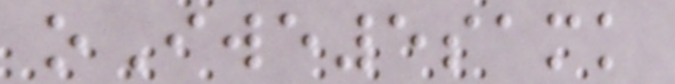oIwe5samk
